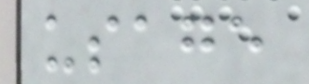usage
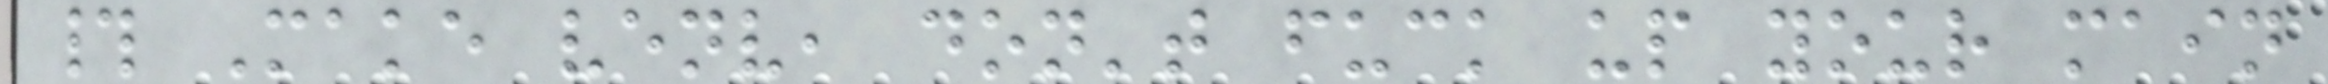# Make venv, don't fuck up your main
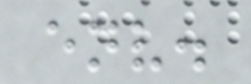env.
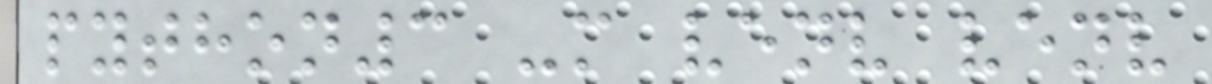python3 -m venv venv
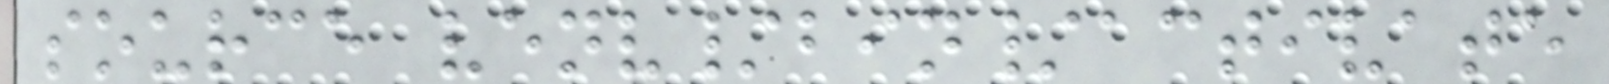source venv/bin/activate
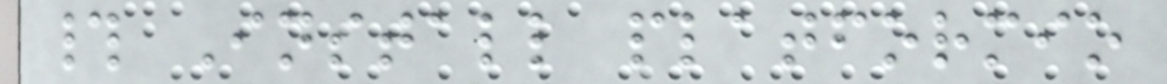# Install platformio
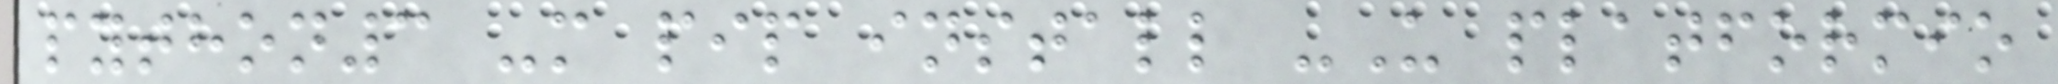python3 -m pip install -U platformio
